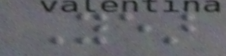Year
